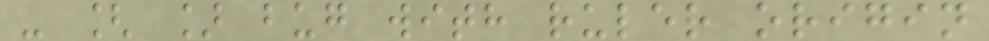- [ ] bug with ruler origin
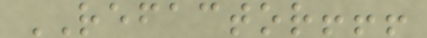REFACTOR!!!
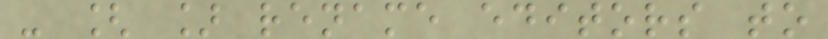- [ ] rename editors to
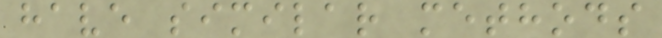have similar methods
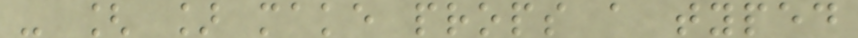- [ ] make props a typed
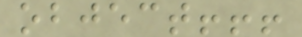object!!!
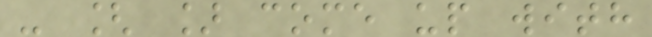- [ ] come up with
